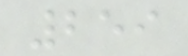259
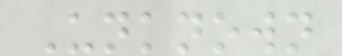Unknown
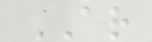AR
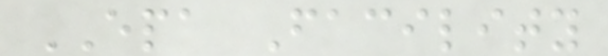EPA Facility
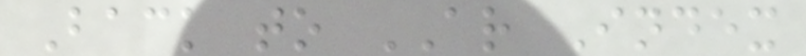Back to AR Index
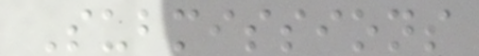Submissions
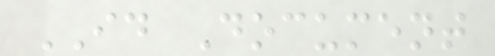ID Document
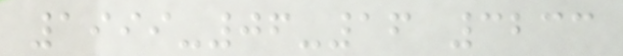1999-06-16 3233
